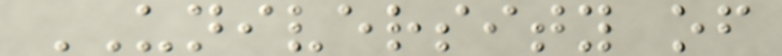UNIVERSITY of
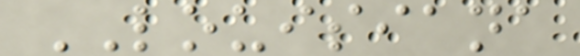LOUISIANA
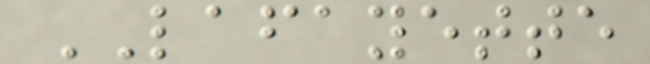LAFAYETTE
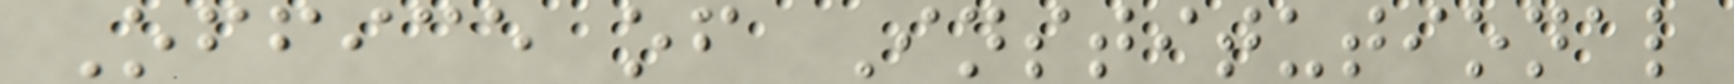Office of Institutional
